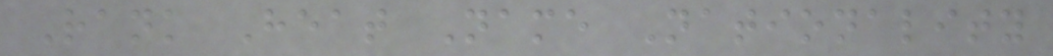Rank Heat Name Nationality
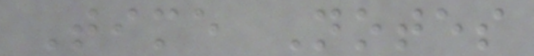Time Notes
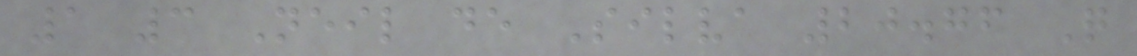1 3 Neil de Silva 20.76 Q
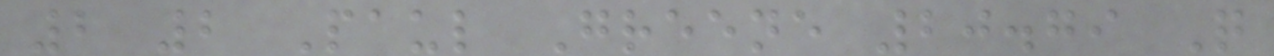2 2 Paul Greene 20.79 Q
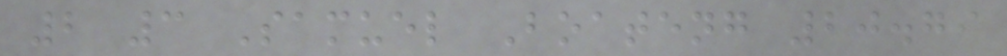2 3 Samuel Boateng 20.79
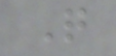Q
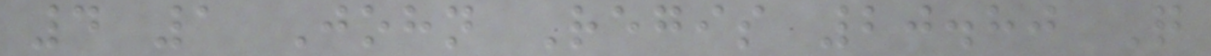4 1 John Regis 20.80 Q
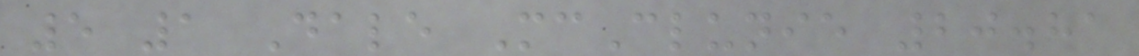5 1 Dale McClunie 20.81
